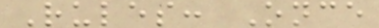Rules: Once
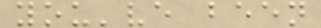you've been
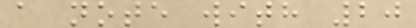a note with 20
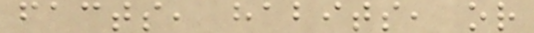facts, habits, or
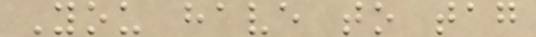You have to tag
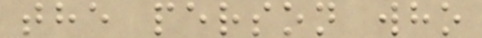the person who
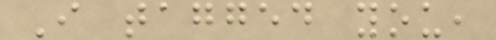I tagged you,
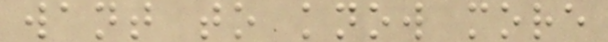want to know more
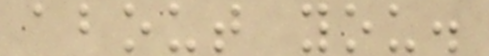about you.
